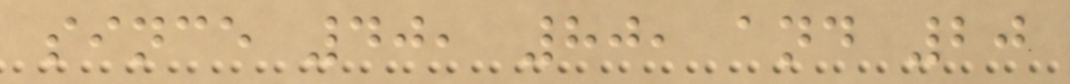since 40, 80, and 20
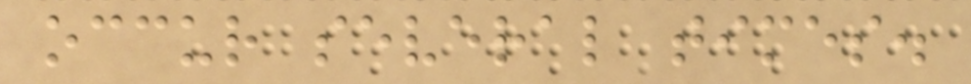occur several times.
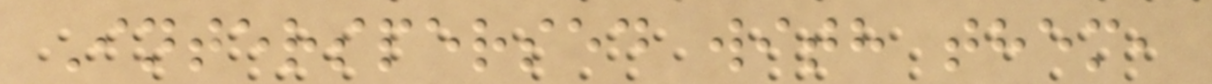Interspersed with them,
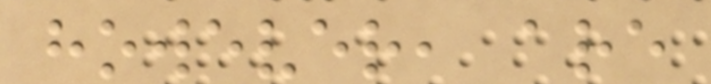however, are
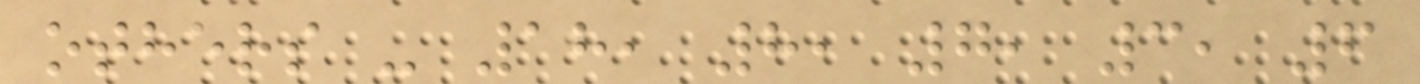others - 18, 8, 7, 3, 6
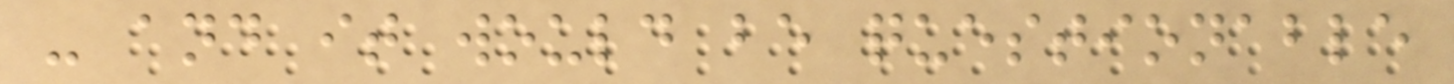- and it would be questionable
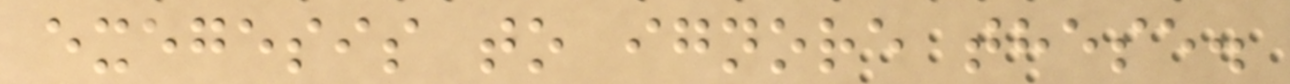exegesis to ignore these.
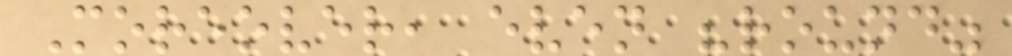Moreover, even "round"
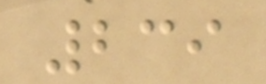239
